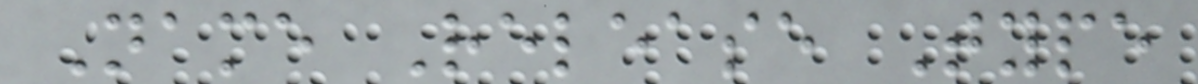Name Release Type
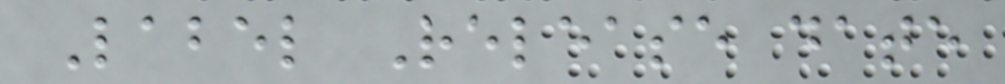Label Release date
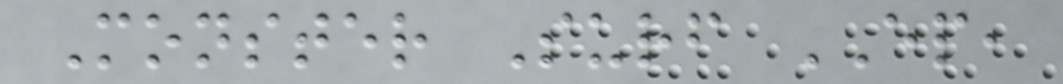Monster Surf EP,
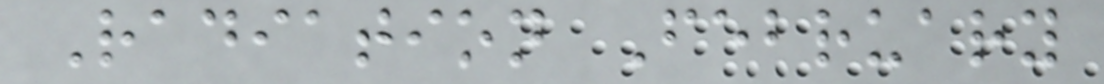Radiation February
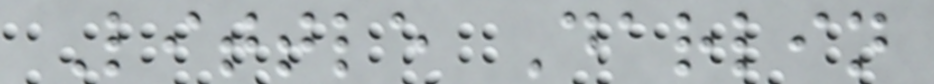Little Darlin
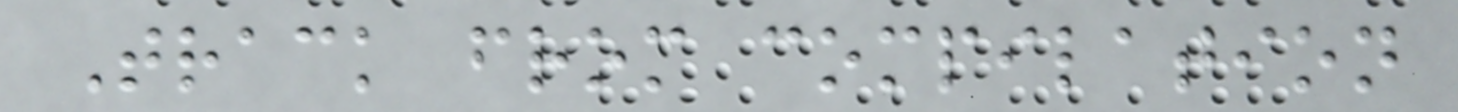Track from compilation
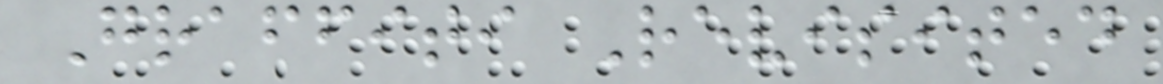Graffiti Revisited
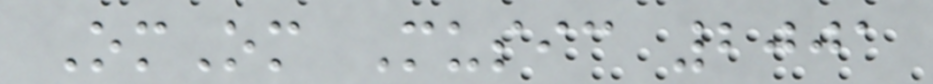OmOm Music 2001
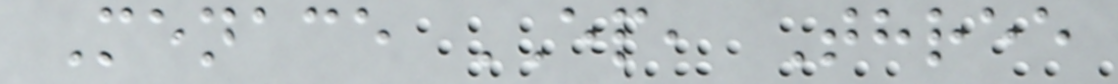Menace EP, Three
